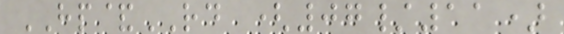HP&RD (07/11)
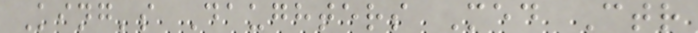King's Daughters Med Ctr
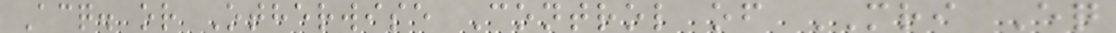Acq. or Otherwise Control of MRI Eq
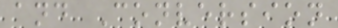and Conversion
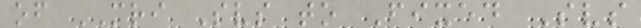of MRI Svs to Fixed Svs
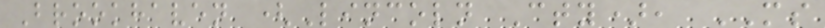Brookhaven (Lincoln Cty), MS
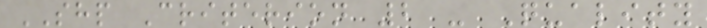SHP Criterion 2 - Quality
